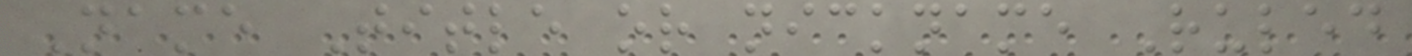Name Title or nickname Ruled
